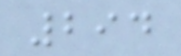294
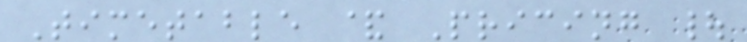Timetable & Pricing |
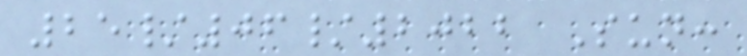25/06/2022 Sun:
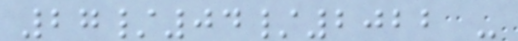27/04/2022 -
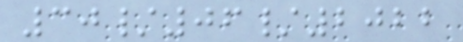30/06/2022
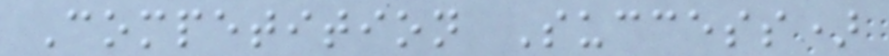Competition Success)
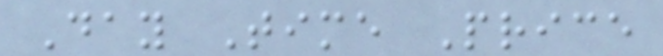Day Time Price
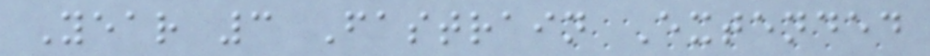Year 3 Fastrain Extended
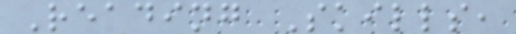Reading Skills,
